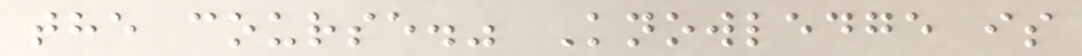the course." Knowledge is
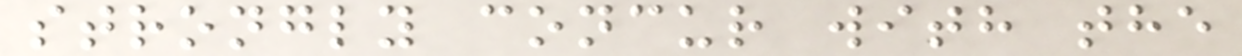strongly concur with the
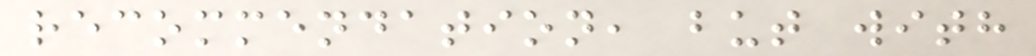recommendation, but with
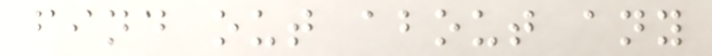find out about any
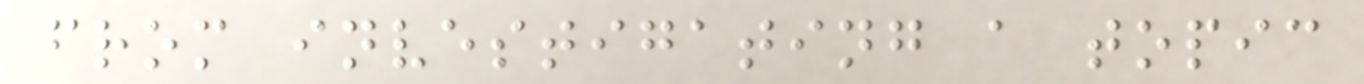from investigating a topic
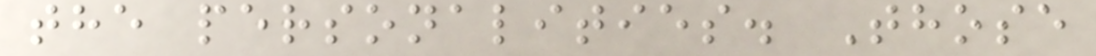the personalities. Those
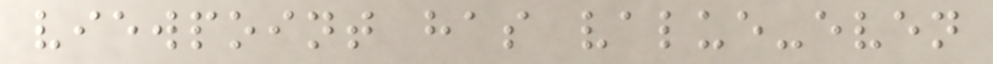viewpoint has value-even
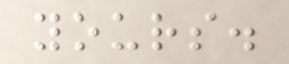yours.
